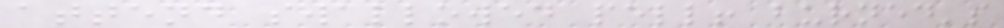attend swallowed pell! burned's
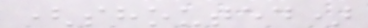(shouted)
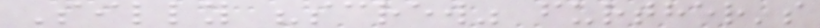Silly "screw" further's
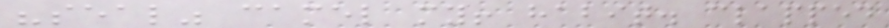"seal" camel my! habit. clapped
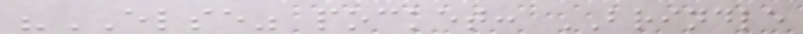"ELSE" pocket: BRINDLE
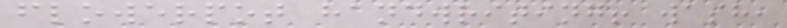flowerpot handwriting! wash,
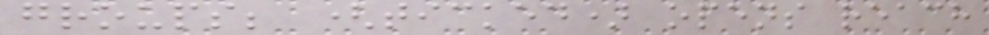groups; (ticked) opens reach
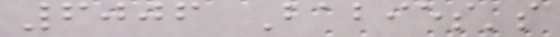6006 Babies's
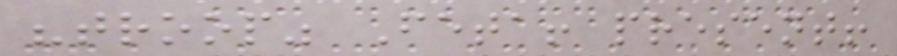"troop" Feta! present!
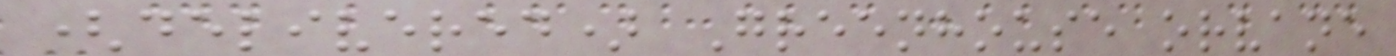(delivered) Greenhouse orvane
